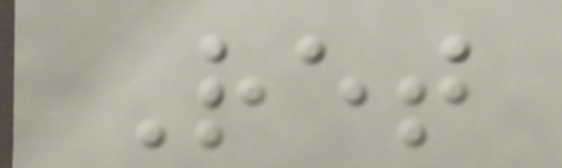Ret
